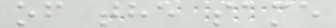of the same
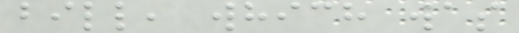bill, which was
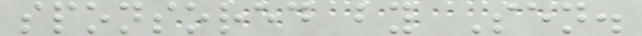sponsored by Sen.
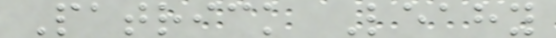Patrick Leahy
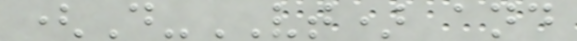(D-VT) and
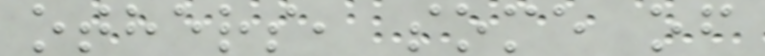others, some of
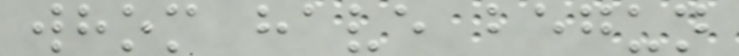whom have begun
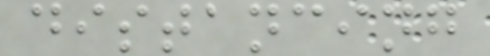distancing
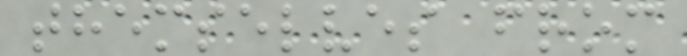themselves from
